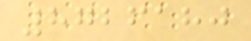8726180
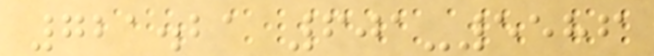721.21 601-5586
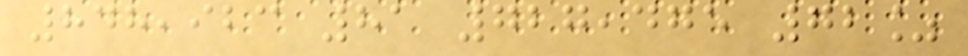848,923 81 727,475 72%
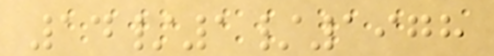14/1/1978
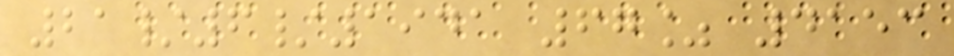21/6/1941 67% 4153
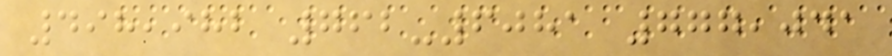498,982 762-6081 777,041
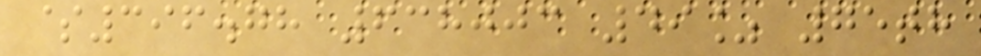$396.78 638003 49% 75th
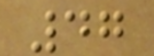47
